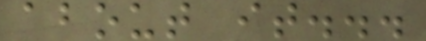about it...
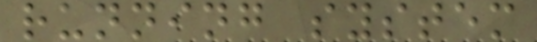running system
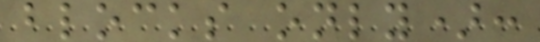blocks only):
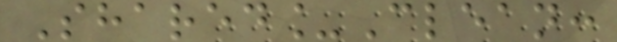Shared_Clean:
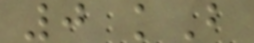0 kB
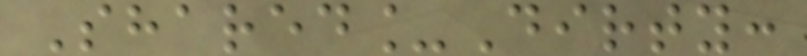Shared_Dirty:
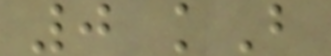0 kB
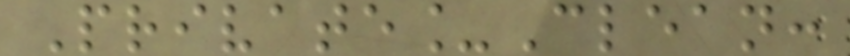Private_Clean:
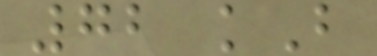72 kB
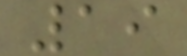19
